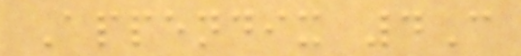Appendix 4C
